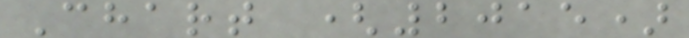Chart (2015)
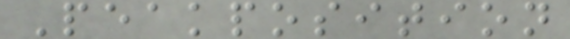Peakposition
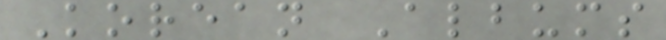Korean Albums
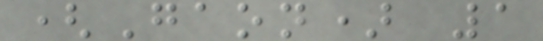(Gaon) 1
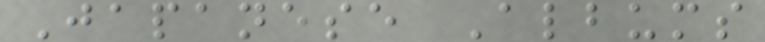Japanese Albums
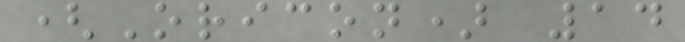(Oricon) 14
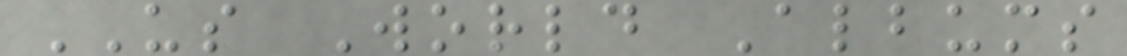US World Albums
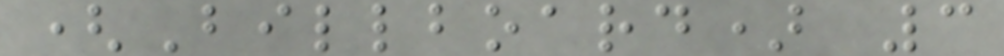(Billboard) 3
